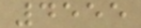4555
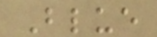Blue
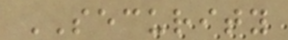SECURITY
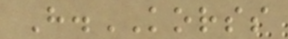H.KORSS
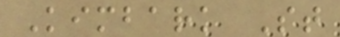Kimbark St
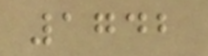1742
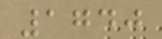1740
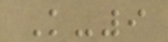K-9
